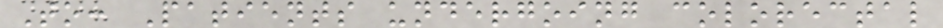To: Patients undergoing colorectal
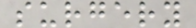surgery
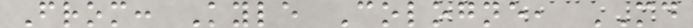From: Kyle Cologne, MD
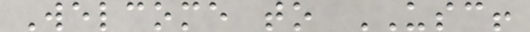Welcome to USC!
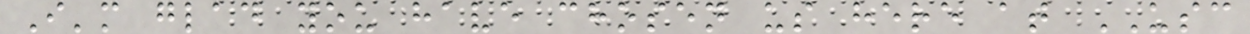I'm glad you have chosen us here at USC
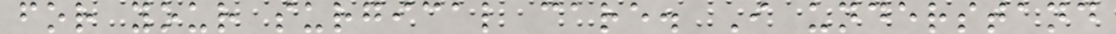for your surgical care. I understand
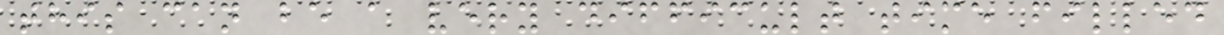this can be a very difficult time filled
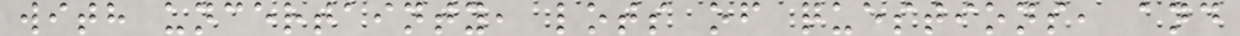with uncertainty, lots of questions, and
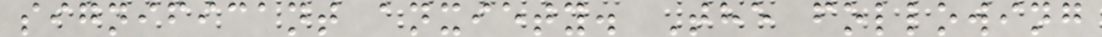significant anxiety. The following
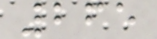265
